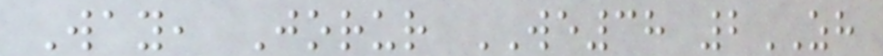Way, Jorur WE38 2ZH
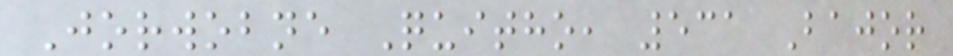Jorwobne Quitho, 531 Bajor
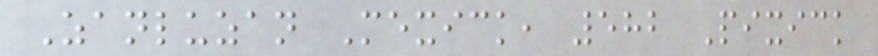Zanluzan Mexick, 582 Pixick
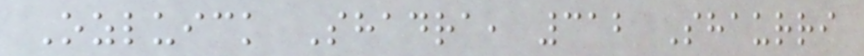Ozluick Shadra, 312 Shaurri
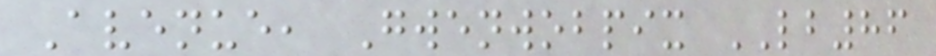Avenue, Gwenwobpix LB86
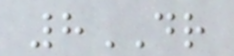8DR
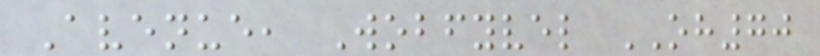Avenue, Wobfyvel OH70
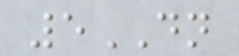5DN
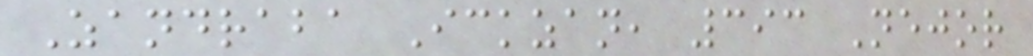Zandraba Ickzan, 393 Nejor
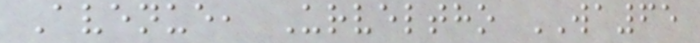Avenue, Urveltho WA65
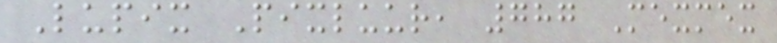Lupix Pixluur, 787 Mexmex
